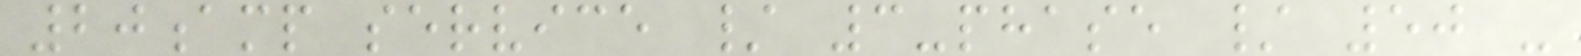20amp service / 3-phase / 50 -
